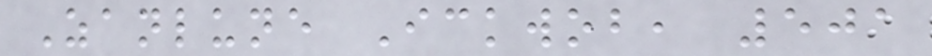Zanlune Ickwob, 501
